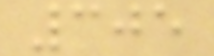305
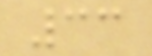33
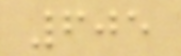605
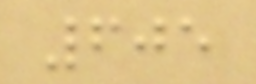605
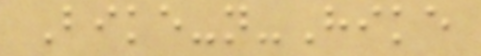Bike-n-Hike
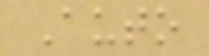Auto
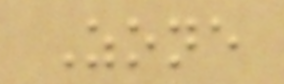Zone
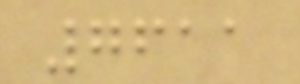7611
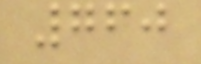760
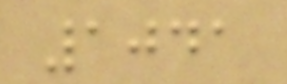1041
